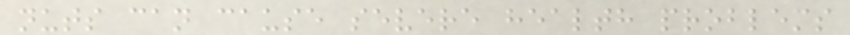nuts can cause severe health problems
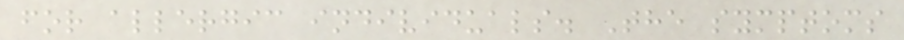for allergic individuals. The symptoms
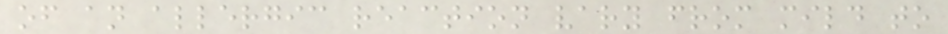of an allergic reaction vary from mild to
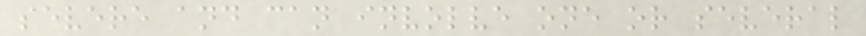severe and can involve one or several
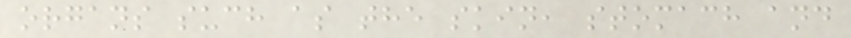organs such as the skin, stomach and
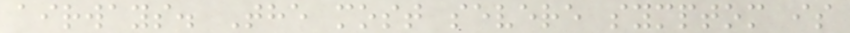airways. The most severe symptom is
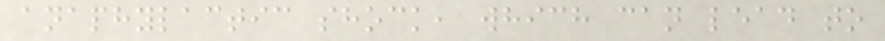anaphylactic shock, which can lead to
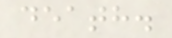death.
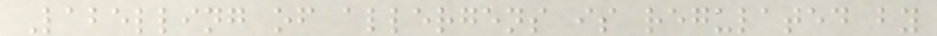Labelling of allergens is regulated by
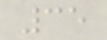35
